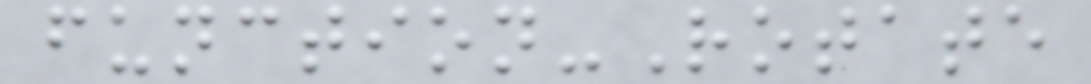function-Rotate
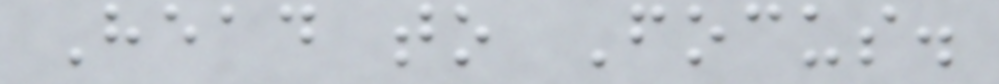Head to Focus.
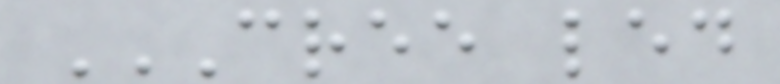CREE LED
